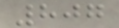807
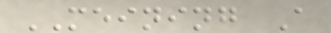MEINING A
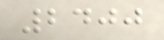2400
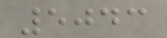5043
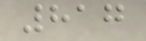817
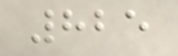825
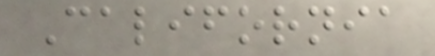California
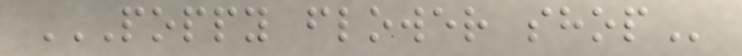POPPY FLOWER SHOP
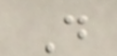D
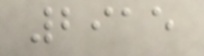2915
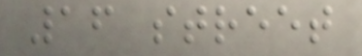16 street
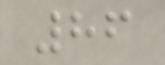86
